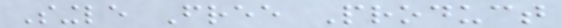Single Free Product
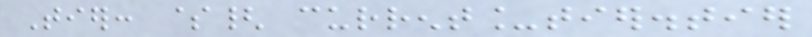Tier: ${ current_tier.tier
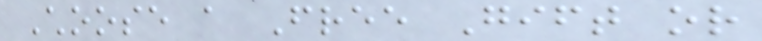Choose a Free Gift or
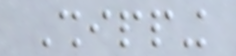Shipping
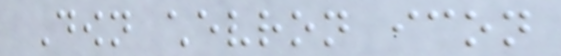Down chevron icon
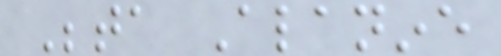Beta Alanine
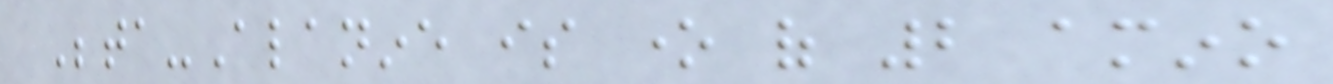Beta-Alanine is one of 2 amino
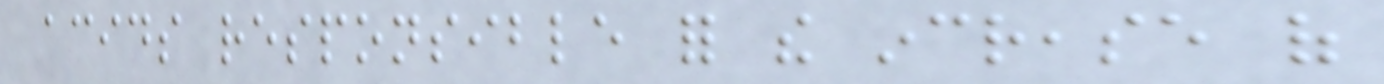acids responsible for the increase of
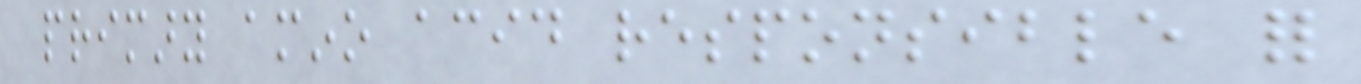primary amino acid responsible for
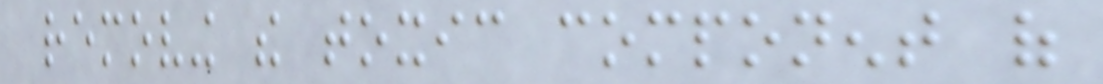removing the toxic component of
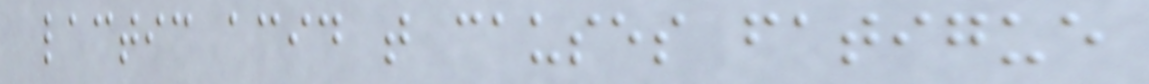lactic acid that causes fatigue
